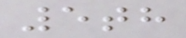5th
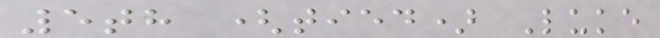5th (tied) Luke
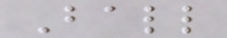Ball
